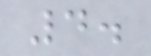4.
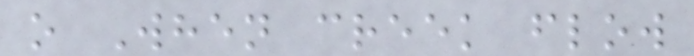o When creek flow
